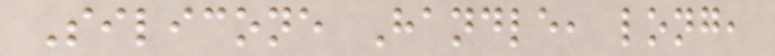Silicone Handle, long,
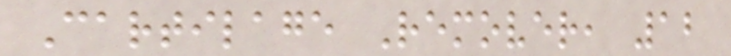Cartilage Remover, 12
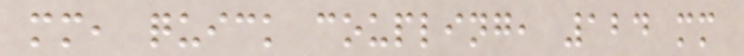mm, quick coupling, 124 mm
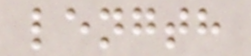length
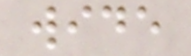wide
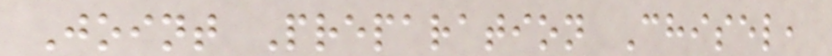Joint Preparation Chisel,
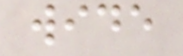wide
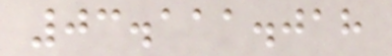03.111.018
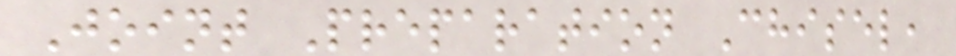Joint Preparation Chisel,
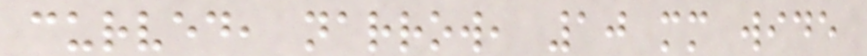curved, narrow, 10 mm wide
